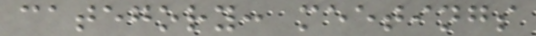category: meetings
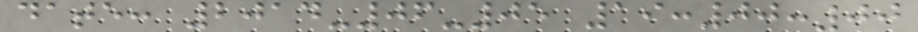date: 2014-06-05 19:00:00
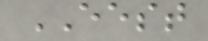EEST
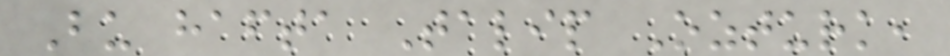Bu hafta Talip Ozturk,
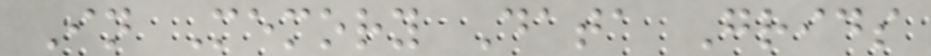In Memory Data Grids
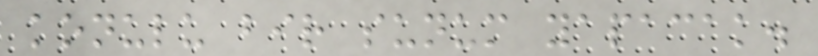konulu bir sunum yapacak.
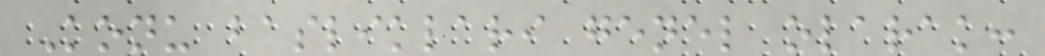Konu basliklari genel olarak:
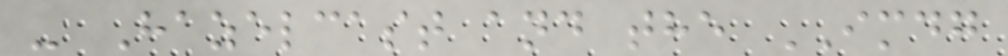- Hazelcast and the IMDG
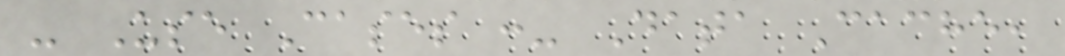- Use Cases :- Data Cache,
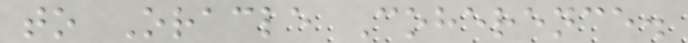to Oracle Coherence.
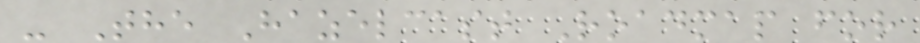- The Hazelcast Roadmap for
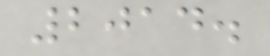2014.
